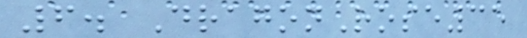6. DragonRose35
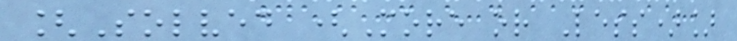[Solved (More or Less)]
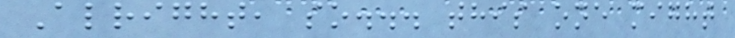Alright, so... this one might
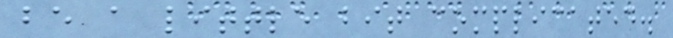be a little bit complicated.
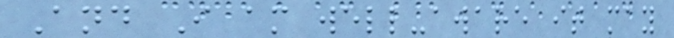And I am well-aware it may
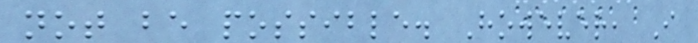not be possible. However, I
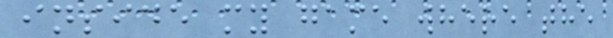inside my game where the
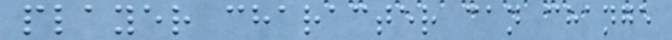player character can change
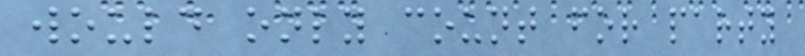would only count for party
